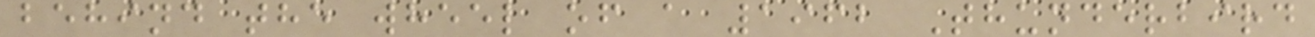behind the wheel of a 1962 Thunderbird
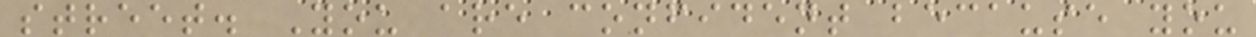street. You are confident because you
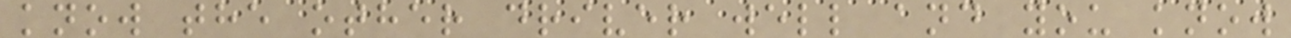know the other driver well and you know
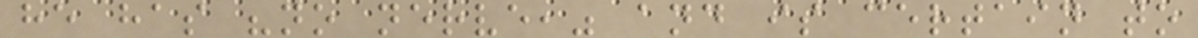he has "no nerve," and is certain to
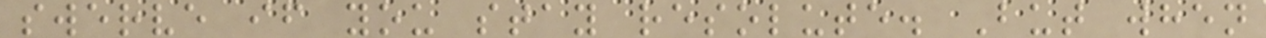swerve if you stay resolute. But when
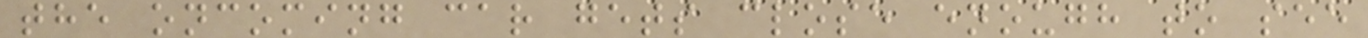the oncoming car gets close enough to see
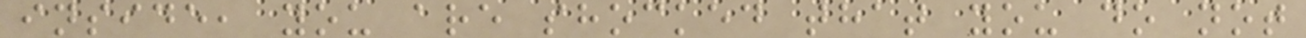inside, you are shocked that you do not
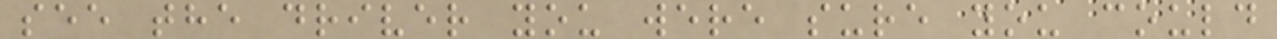see the driver you were sure you could
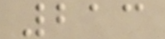213
